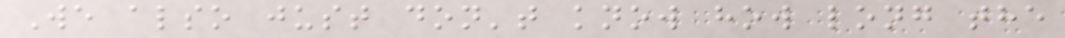We also just don't know how long the
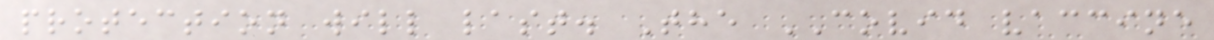protection will last. The COVID vaccine
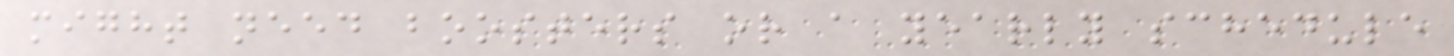might need boosters or a yearly schedule
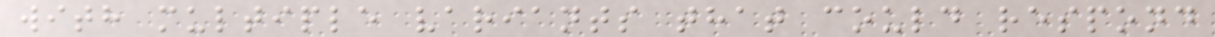with multiple variants that could respond
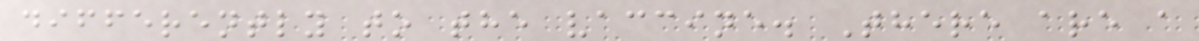differently to the vaccine. There are a
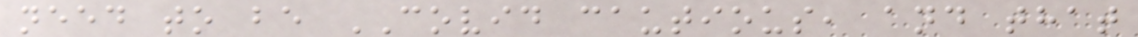need to be COVID cautious, and that
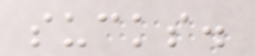sucks.
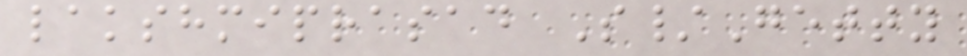lakshmiprasad S/Getty
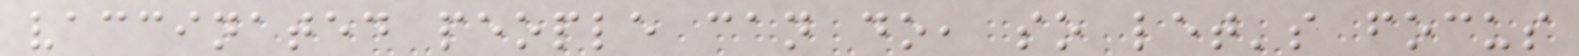vaccinated people can do, so let's focus
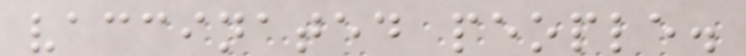vaccinated people.
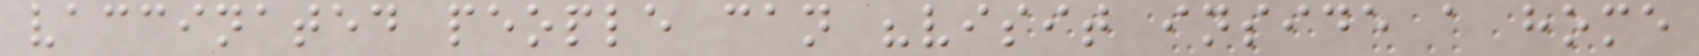vaccinated people can "visit inside a home
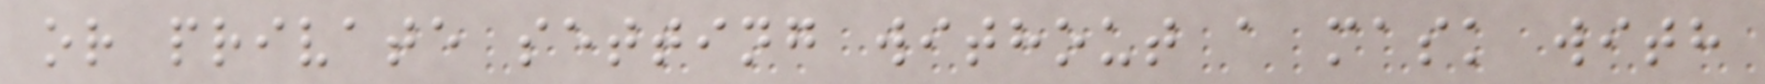or private setting without a mask with
